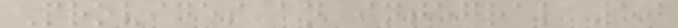Provides an integral 50
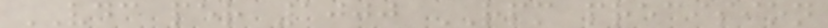VDC per 1000 RPM precision
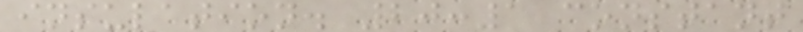insulation. 20:1 constant
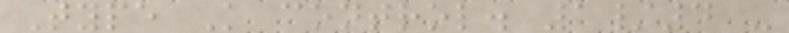Type K control. 1/4 -
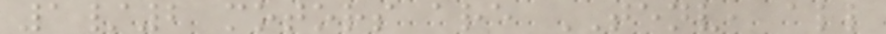1/2 motors are TENV, all
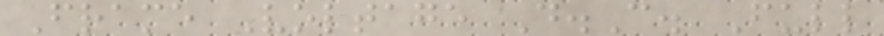Frame Voltage D.C. Full
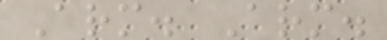Arm. Arm.
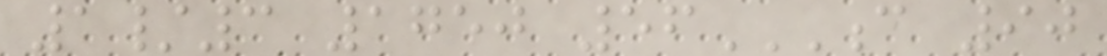1/3 1750 56C 90
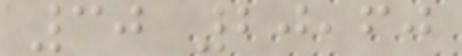30 20,60
